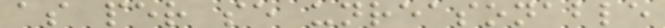as per se unreasonable
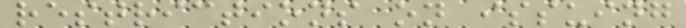restrictions on issuing
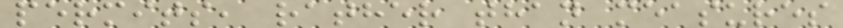permits, rather than measures
